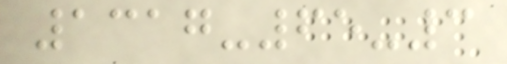1317-65-3
